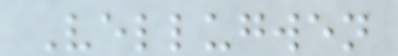Vellugwen
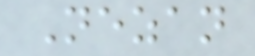Nezan
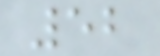52
